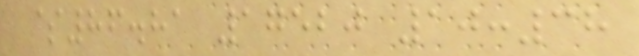$86.81 17520 10:38
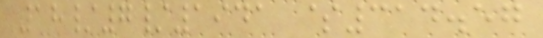18/7/1941 $314.57
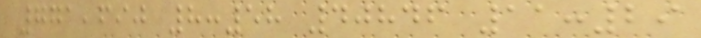771,690 8:58 40846 11:29
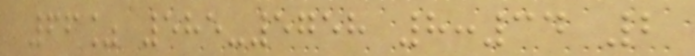66% 585-5758 8:34 2
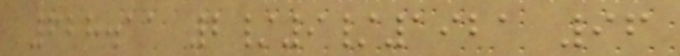628.11 2/9/1921 96
